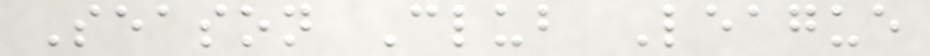Season Club League
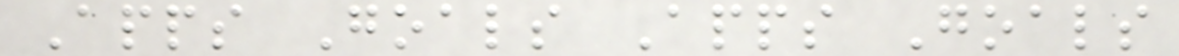Apps Goals Apps Goals
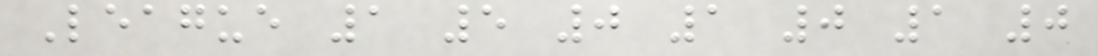League 1 5 0 1 0 1 0
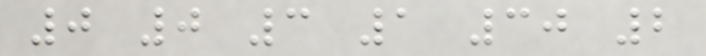0 0 3 1 30 2
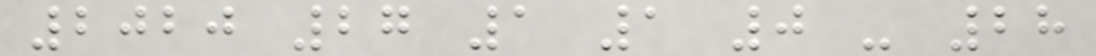2020 27 1 1 0 - 28
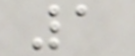1
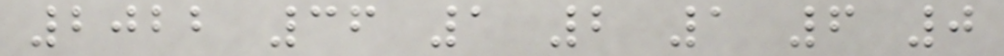2022 36 1 2 1 6 0
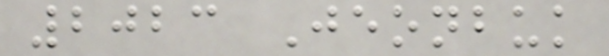2023 Jeonbuk
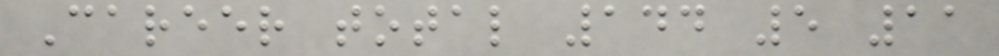Career total 144 5 11
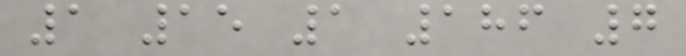1 15 1 186 7
